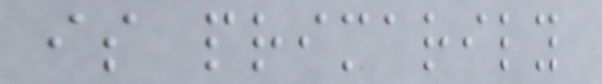is primarily
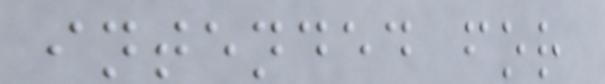intended for
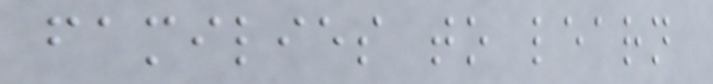families to learn
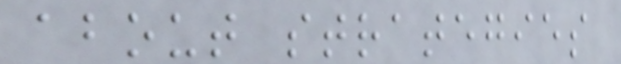about strategies
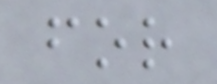for
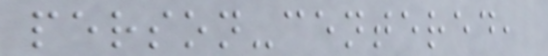person-centered,
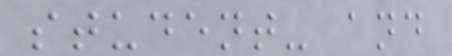student- and
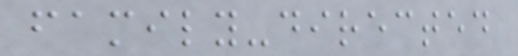family-directed
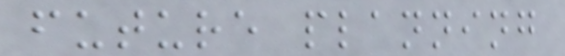future planning
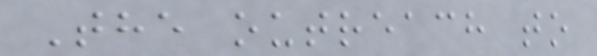The outreach to
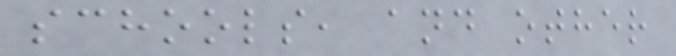schools, and other
